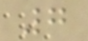7
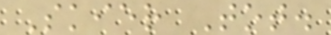Skier Tot.
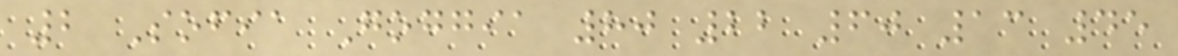2 Sofia Goggia 80 22 60 13 45
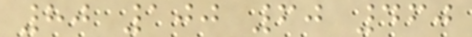80 100 60 460
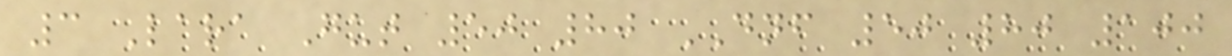3 Lara Gut 50 80 DNF 50 80 100
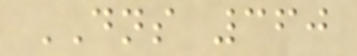DNS 360
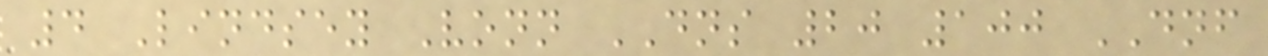4 Lindsey Vonn DNS 20 100 DNF
